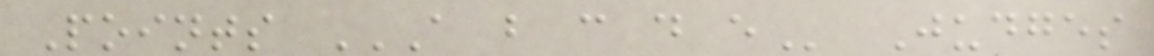Points A B C D E Judges
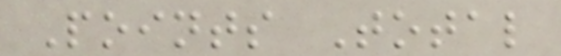Points Total
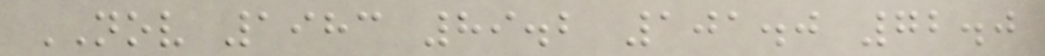NOV 1983 89.2 101.0 72.0
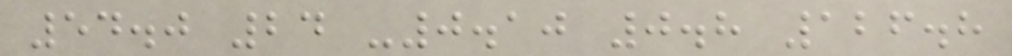54.0 24 -0.10 0.8 126.8
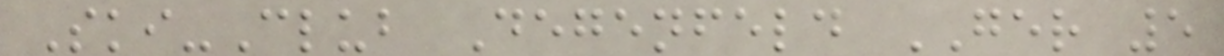Ski-Club Degenfeld GER 5
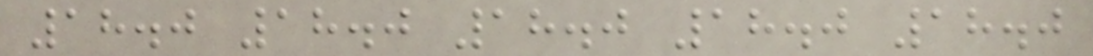18.0 18.0 18.0 18.0 18.0
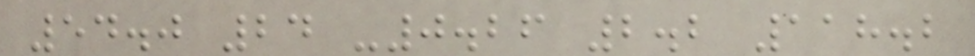54.0 24 -0.26 2.2 118.2
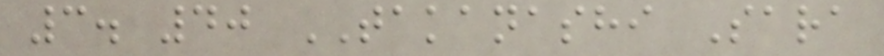3. 40 TAKANASHI Sara
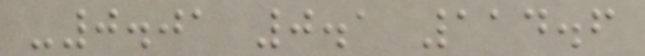-0.01 0.1 114.6
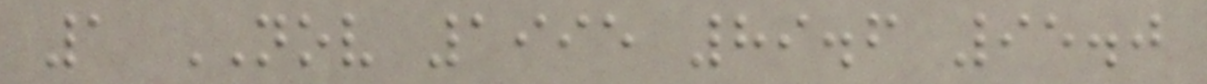1 NOV 1995 89.6 95.0
